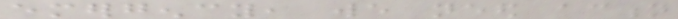emergency, we need action
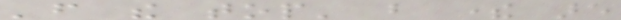'from the top' but there are
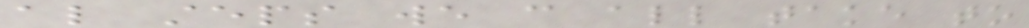also steps we can all take to
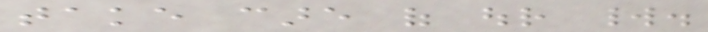take care of our world.
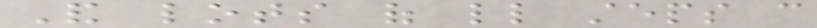And lots of little steps can
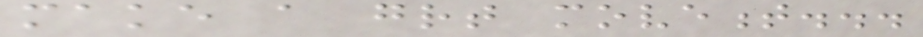make a great movement...
